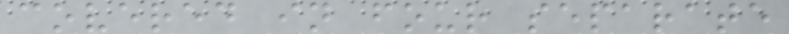covered in four separate
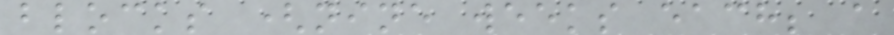blocks (nine weeks each; a
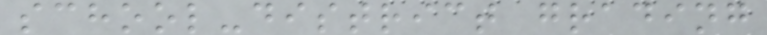school-district grading
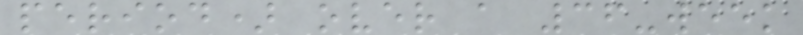period) over a 36-week
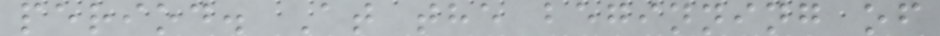period. At the beginning of
